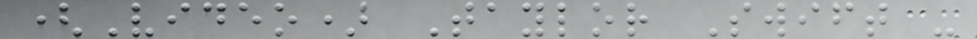(Video) Taylor Swift -
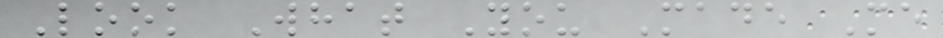Look What You Made Me
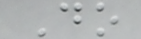Do
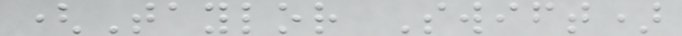(Taylor Swift)
